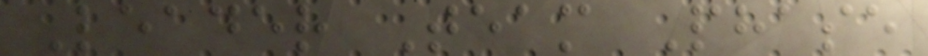Leader Team Phase
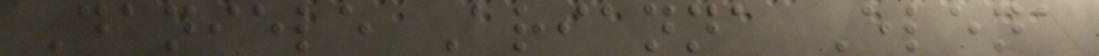Daniele Arianna Elena
